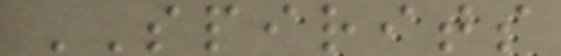SPIRITS
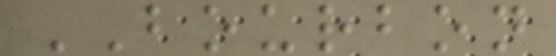BOURBON
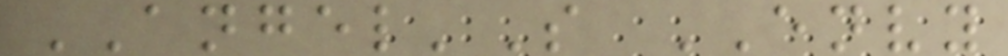ANGEL'S ENVY
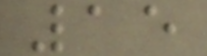15
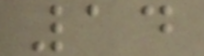14
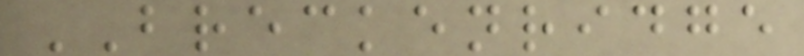BRECKENRIDGE
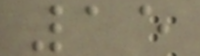15
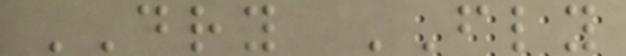DRY FLY
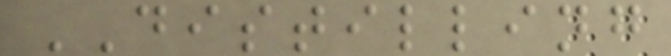DISTILLING
